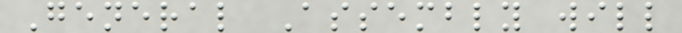General Assembly will
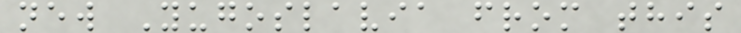new Yugoslavia from this
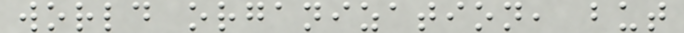world organization, but
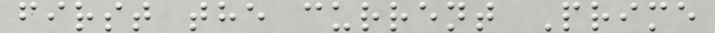first the current Prime
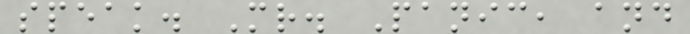speak. Mr. Panic, and
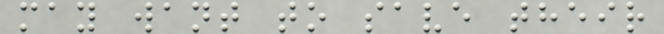may want to save their
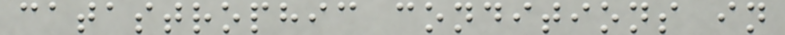catastrophic conditions in
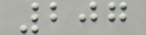207
